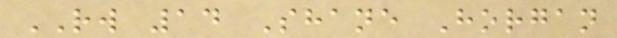RW 14 Shane Horgan
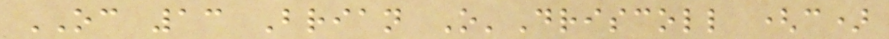OC 13 Brian O'Driscoll (c)
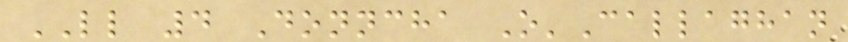LL 4 Donncha O'Callaghan
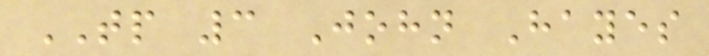TP 3 John Hayes
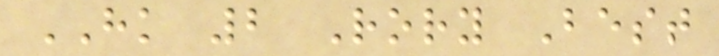HK 2 Rory Best
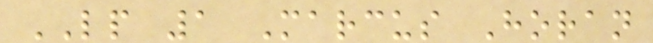LP 1 Marcus Horan
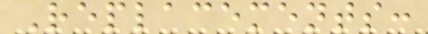Replacements:
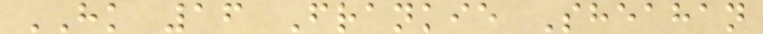HK 16 Frankie Sheahan
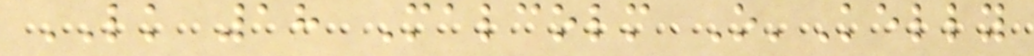LK 18 Malcolm O'Kelly
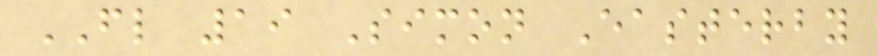FL 19 Simon Easterby
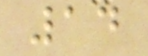14
